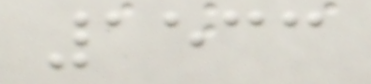1533
